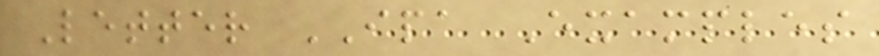Letter IPA Examples
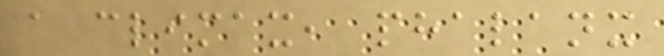a climax, phalanx
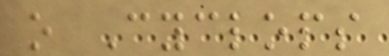o Cyclops
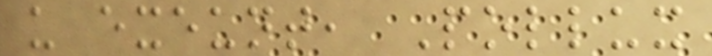u exeunt, Pollux
